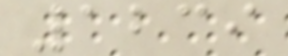1239
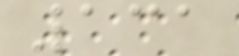131
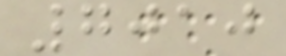7010
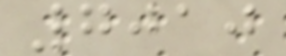7010
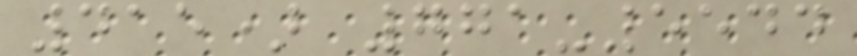415) 771-5544
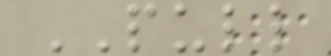PULL
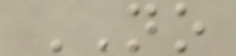NO
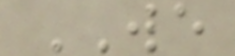WE
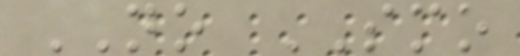NO SMO
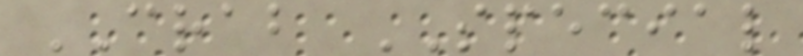CRAB SPECIAL
